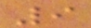9
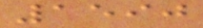1590
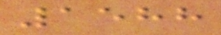1588
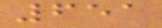651
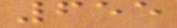655
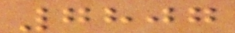7807
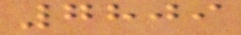7809
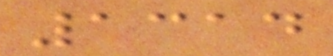1314
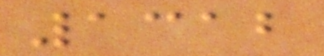1312
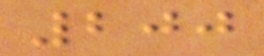200
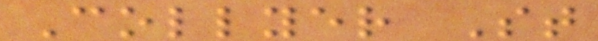Collyer St
